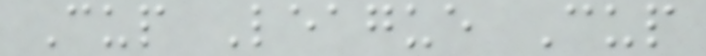Cup League Cup
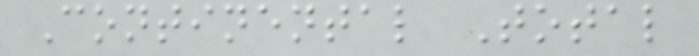Continental Total
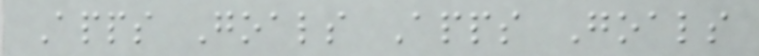Apps Goals Apps Goals
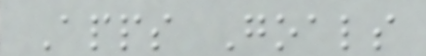Apps Goals
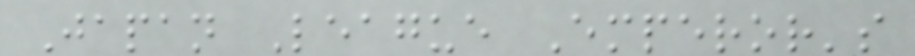Japan League Emperor's
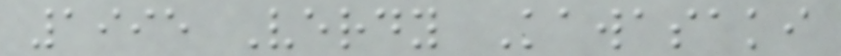1995 Verdy Kawasaki
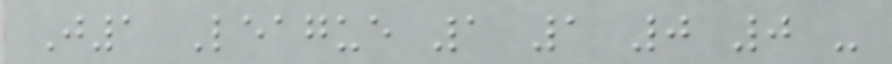J1 League 1 1 0 0 -
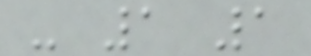- 1 1
